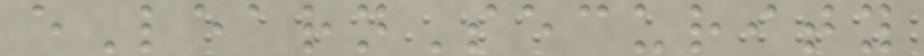eLearnSecurity
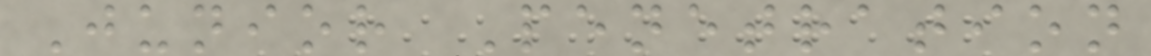Junior Penetration
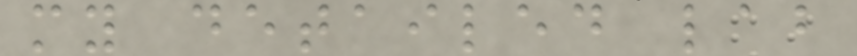my detailed lab
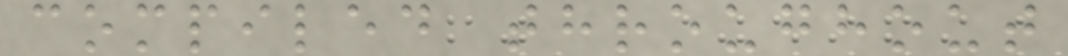compiled throughout
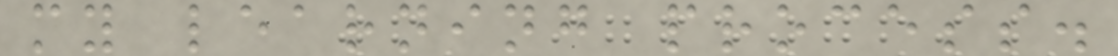my learning process.
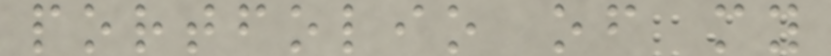portfolio of my
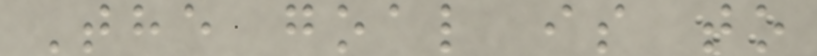The goal is to
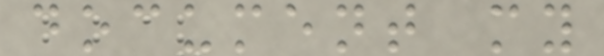document my
